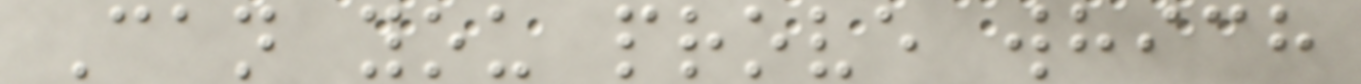Can you prove which
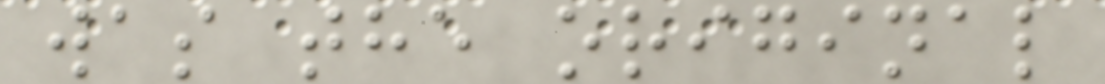was the original
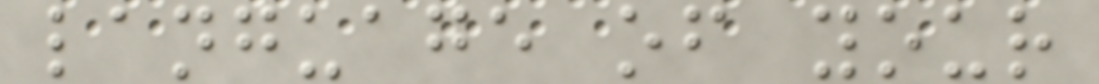language of your
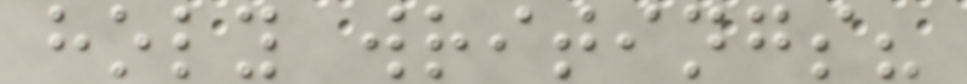holy writings?
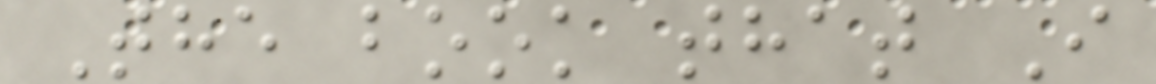The book that I
